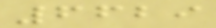6629
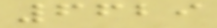6629
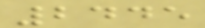2445
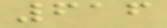616
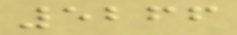5266
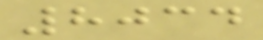8034
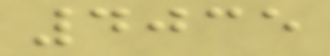4035
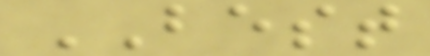BEST
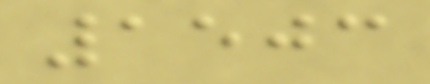1503
